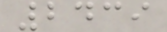2439
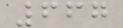667
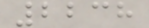2238
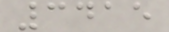3415
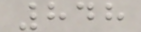848
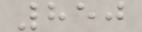850
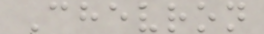Chevron
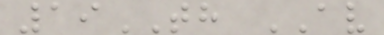19TH AV
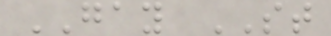GAY ST
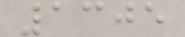1305
